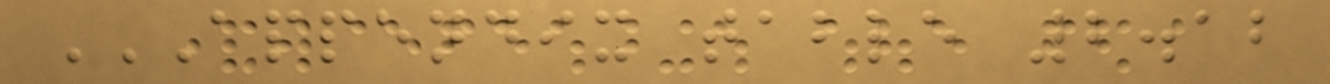APPENDIX TABLE 2.12
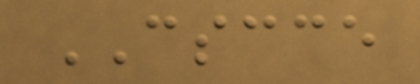CSCCE
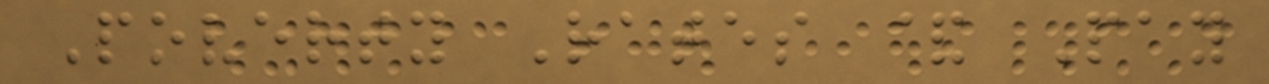Poverty Rates & Pay
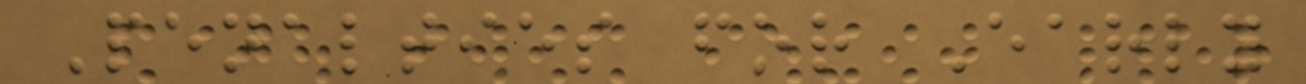Penalties for Early
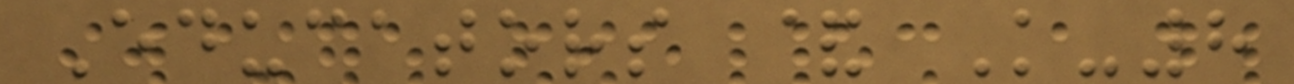Educators & K-8
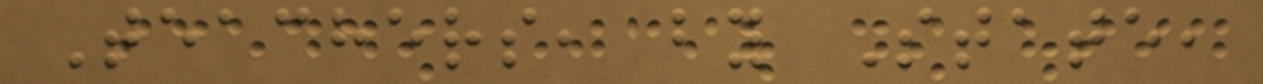Teachers, by State,
